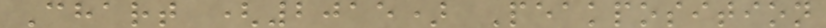Chart (2015) Peakposition
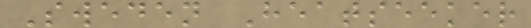Sweden Heatseeker
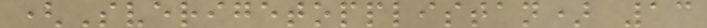(Sverigetopplistan) 13
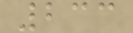233
